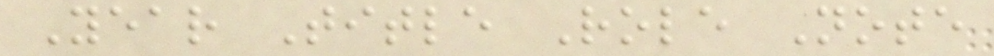Year Title Role Note
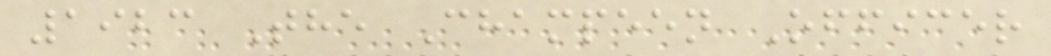1923 The Champeen Officer
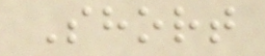Short
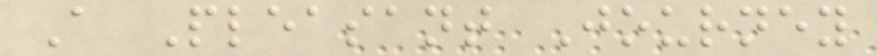A Pleasant Journey
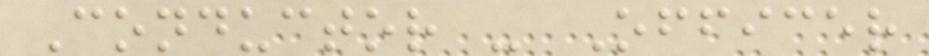Conductor - Officer
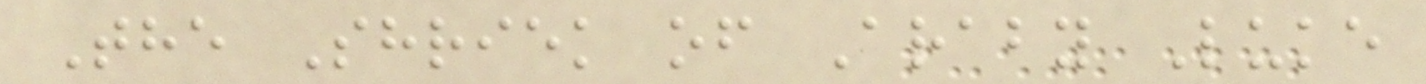The Shriek of Araby Luke
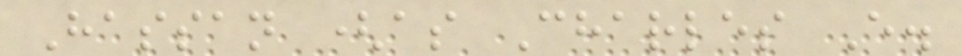Hassan (as Charles E.
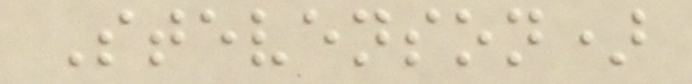Stevenson)
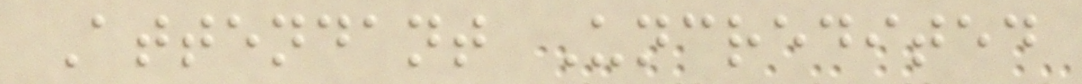Attendant Uncredited
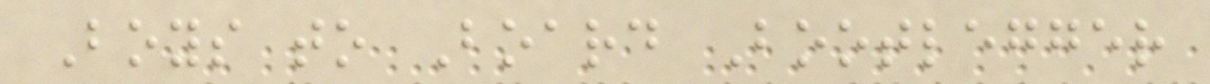Boys to Board Bootlegger
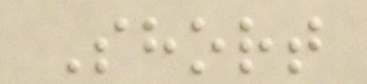Short
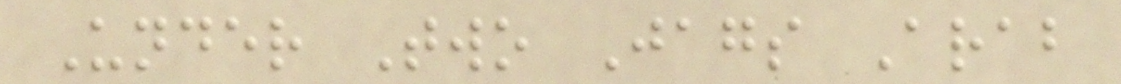Under Two Jags Arab
